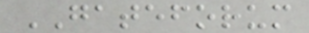GATEFORUM
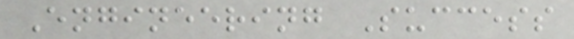Engineering Success
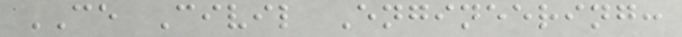CE Civil Engineering:
